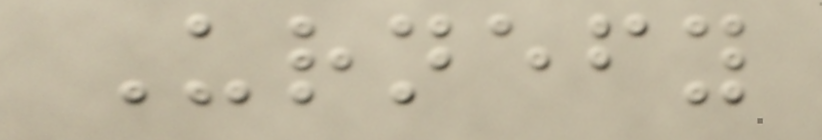Urnefy
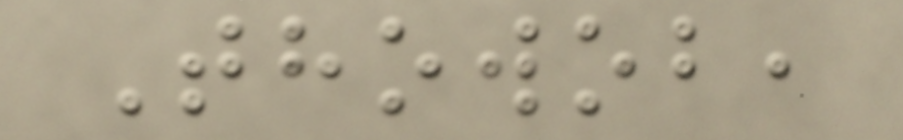Thowob,
